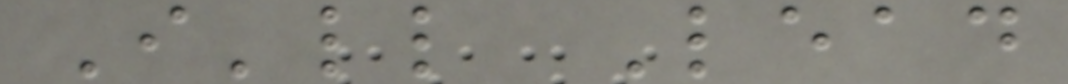I'll Lead
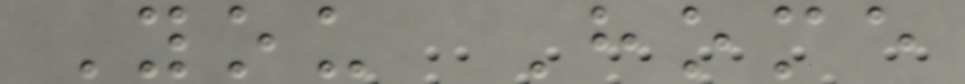You Home
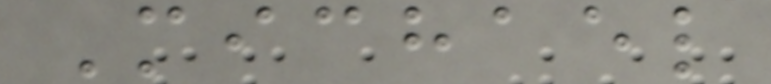Michael
